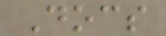Docs
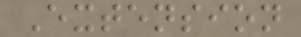Extension
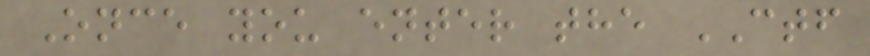Once you enter the CTF
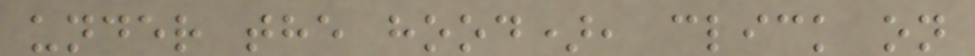under the hood), click on
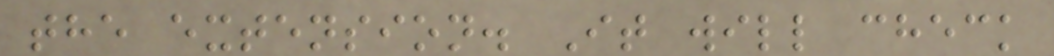the extension. It will check
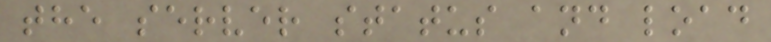the server status and load
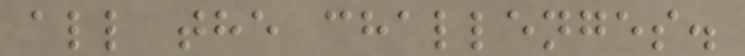all the challenges.
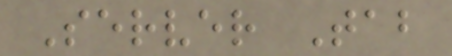Server Tab
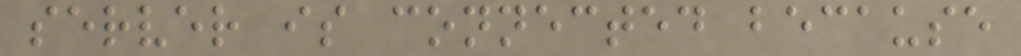server is connected because
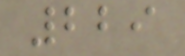229
